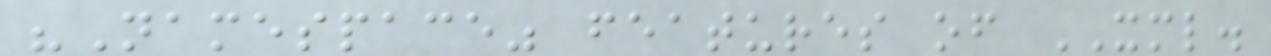"Namespace" features of XML.
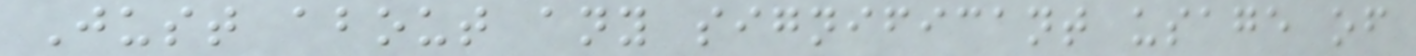Just about any significant usage of
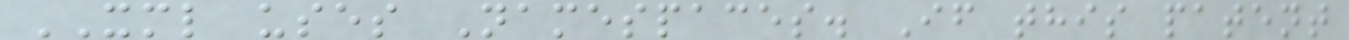XML uses Namespaces. If this patent
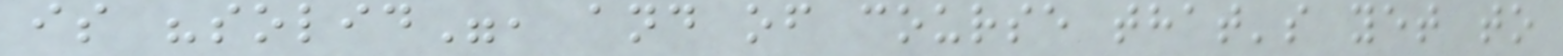is "solid", and of course that's yet to
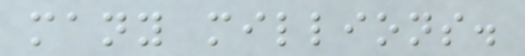many millions.
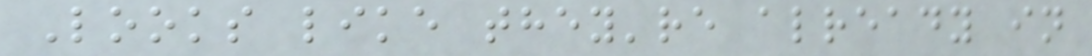Looks like they're already in
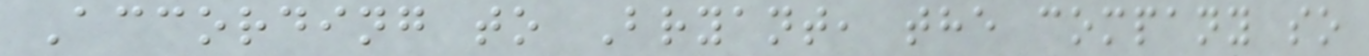According to Bryant, the company so
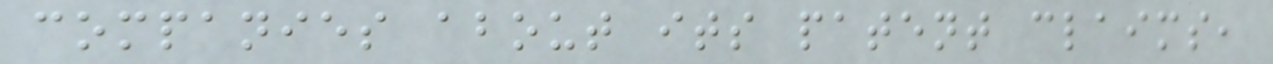companies about its patent claims,
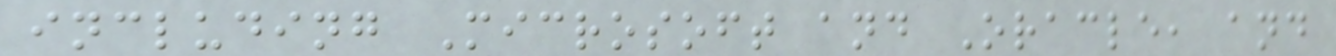including Microsoft and Oracle, and
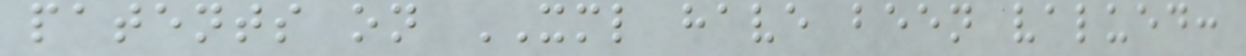patents on XML have been valued:
